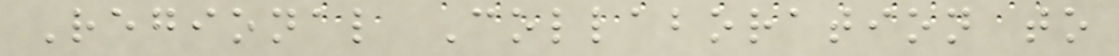Regional Collaboration to
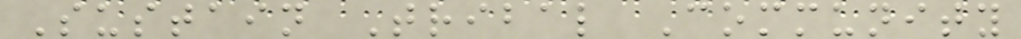Sustain Tribal Community
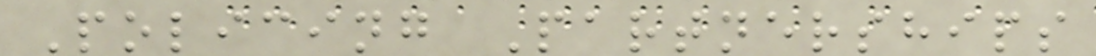Policing Partnerships
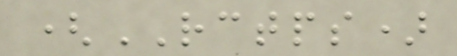(RCTPS)
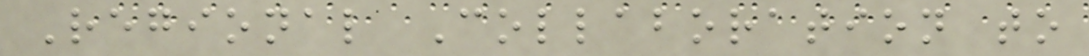Regional Collaboration to
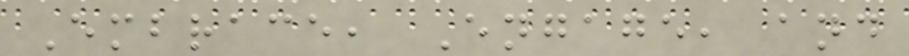Embrace, Engage, and
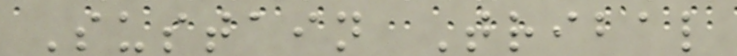Sustain Tribal
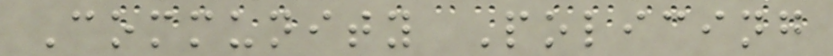Community Policing
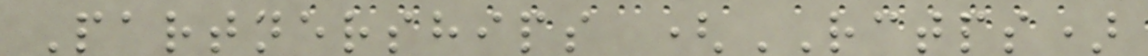Partnerships (RCTPS)
